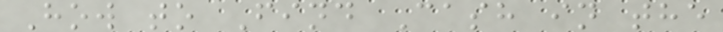How to Find Cash in the
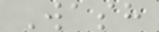Wash
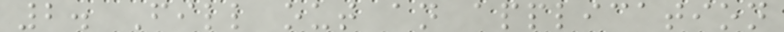2. Fill out an application
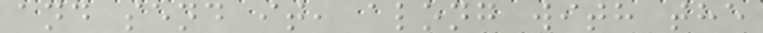and send it, along with the
